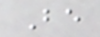Be
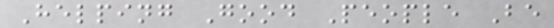Helping Good People Be
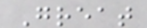Great
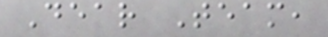Dear Team,
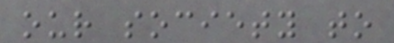our society to
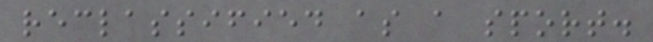reclassified as a sport.
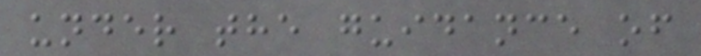under the guidance of
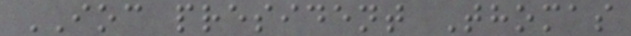IOC president Thomas
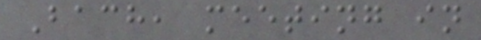Bach, meeting in
